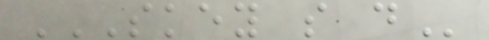SKEY S D
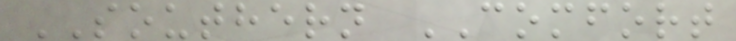SOUTHERN COMFORT
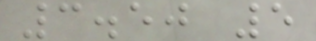3.50 5
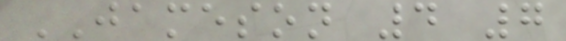JAMESON 4 7
